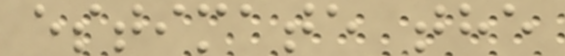estimate the
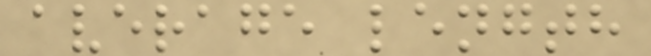average length
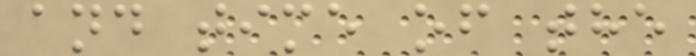and time of the
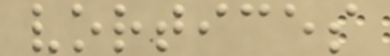vortices
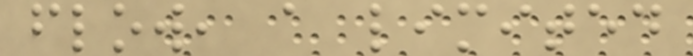flow, a limited
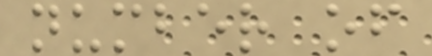number of
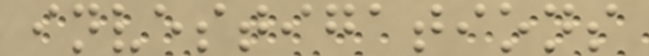investigations
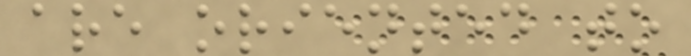are oriented to
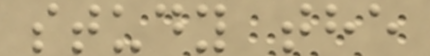study the
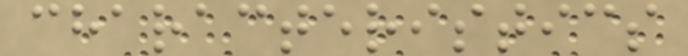characteristics
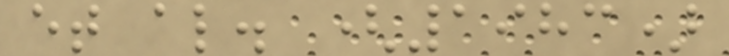et al. (1983)
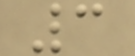3
